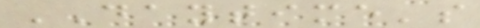DAYTIME's
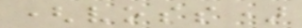(voss)
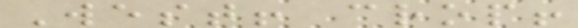West! crop!
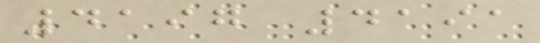4197 4191
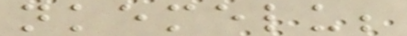nkemelu;
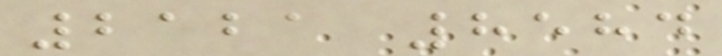2121 8584
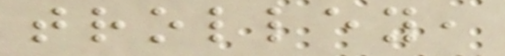trolley,
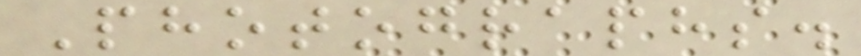Photographs.
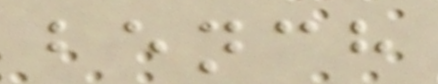bench
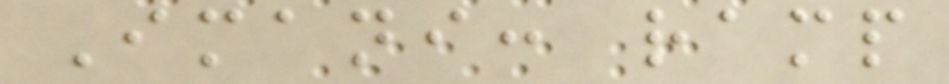Imani: ramp
